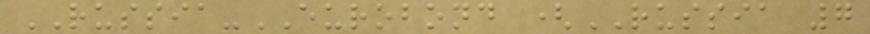RUSSIA-EUROBOND (RUSSIA 7
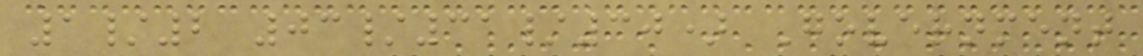1/2 03/31/30) Government
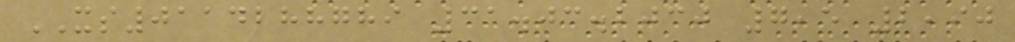XS0114288789 31.03.2030 7,5 2,90
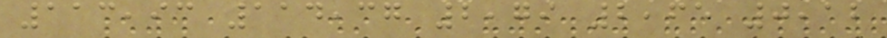113,93 114,37 2,79 2,65 0,12
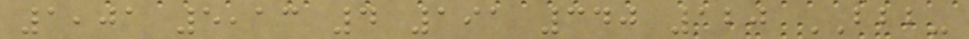1,01 5,13 4 191 340 120 BBB-
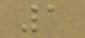1
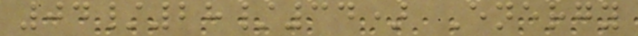04/28/34) Energy
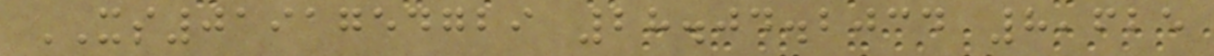XS0191754729 28.04.2034 8,625
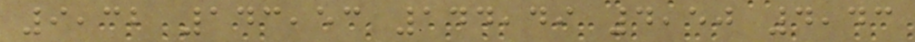9,32 143,53 144,49 4,50 4,43
